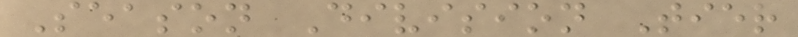Season Division Tier
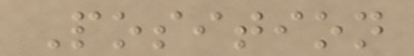Position
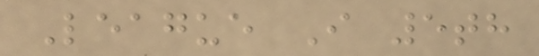League I 5th
